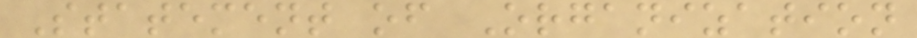Statement of Organization
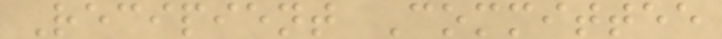Recipient Committee
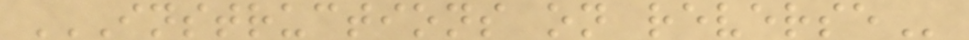INSTRUCTIONS ON REVERSE
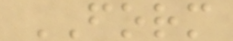FORM
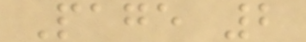Page 2
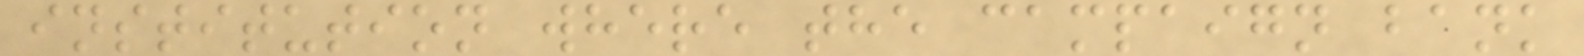institution where the campaign bank
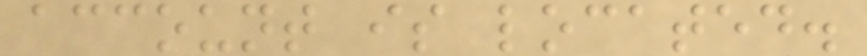account is located.
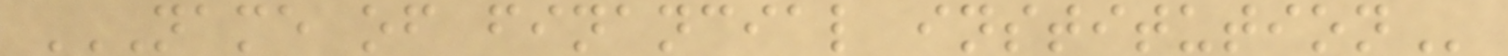NAME OF FINANCIAL INSTITUTION
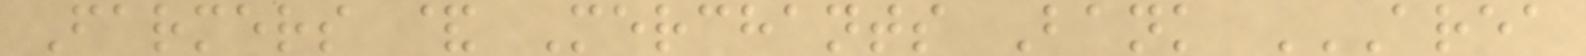Farmers & Merchants Bank AREA
